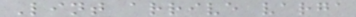Lint arrive varga
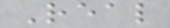Real
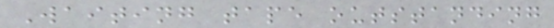Waiting tape outstanding
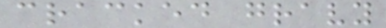cracked gravy
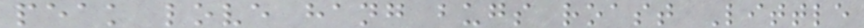peak love hang bugs roast Little
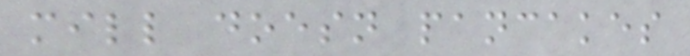mill doesn pancakes
